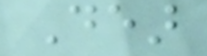Dear
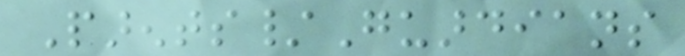Parents/Guardians
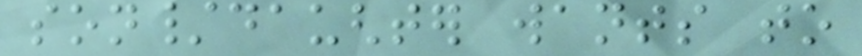son/daughter wants to
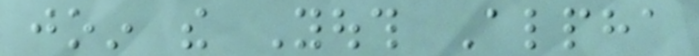join the Youth Alpha
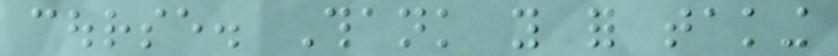course. Thank you for taking
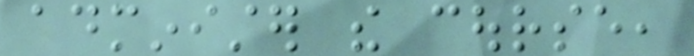administer the course,
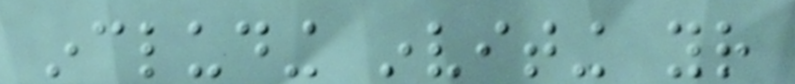including inviting your
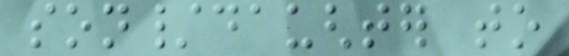son/daughter to
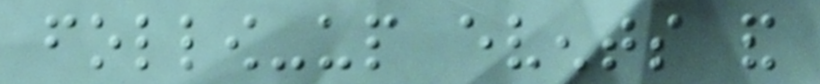follow-up events and
